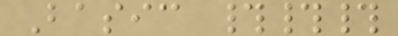Basic ###
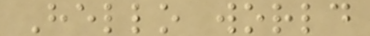Hello world
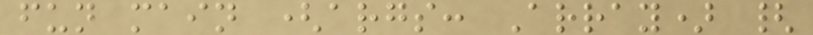fun main (args: Array) {
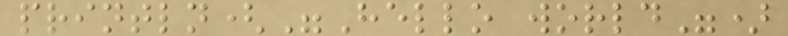println("Hello world")
